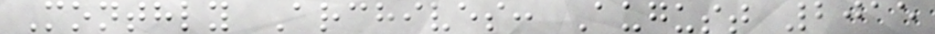Monthly Archives: August 2015
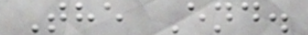The End.
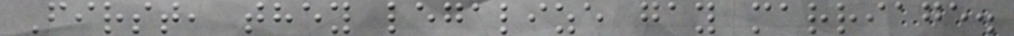First, they legalize gay marriage.
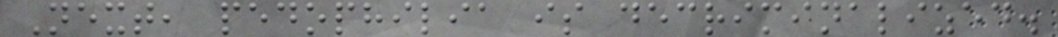Next, pedophilia is decriminalized.
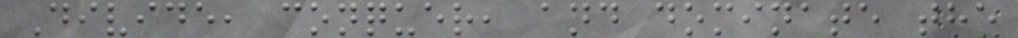Divide, conquer, and dominate the
